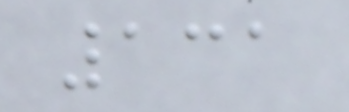131
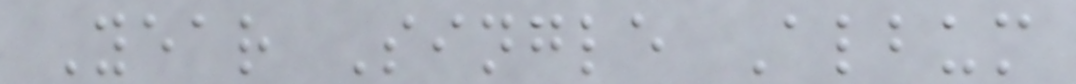Year Single Album
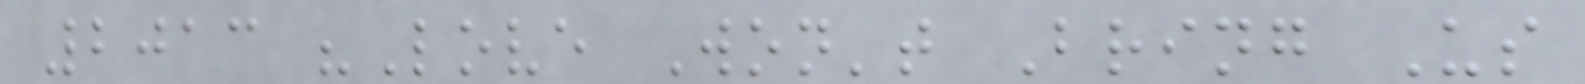2013 "Love Won't Bring Us
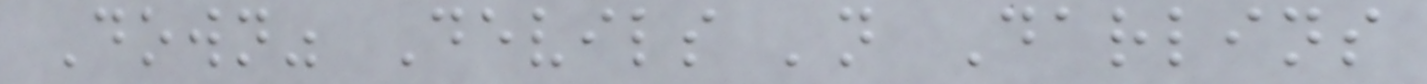Down" Devils 'n Darlins
